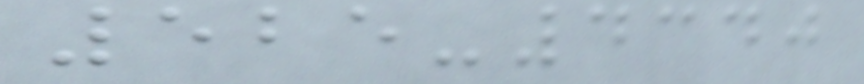525-4340
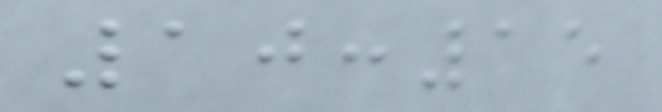10:15
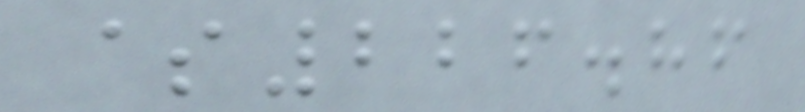$226.86
